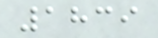1839
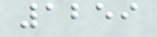1259
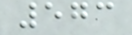573
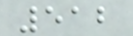512
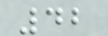42
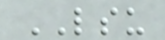LSU
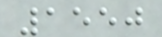1550
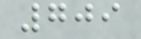709
